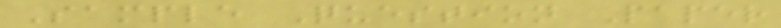Sample Question Paper
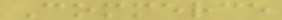Commerce
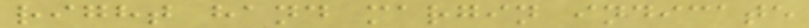right hand margin indicate
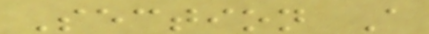Section A
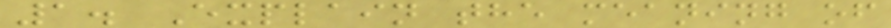1. Explain the meaning of
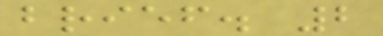brief. 2
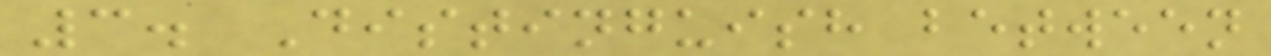3. Distinguish between
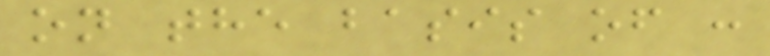on the basis of :
